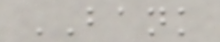BANK
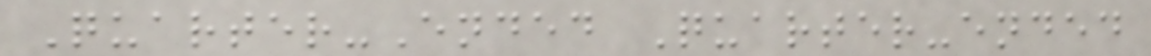Quarter-Ended Quarter-ended
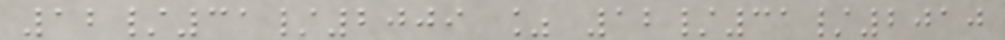12/31/2009 % 12/31/2010
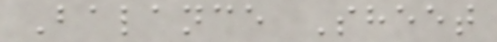Balance Sheet
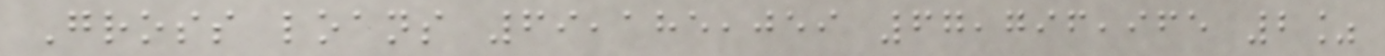Gross loans 69,185,059 67,796,965 2%
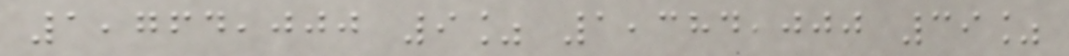1,764,000 9% 1,384,000 39%
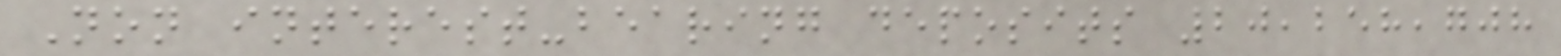Non interest-bearing deposits 20,258,708
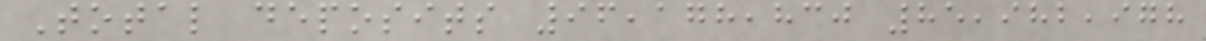Total deposits 96,178,830 85,982,978
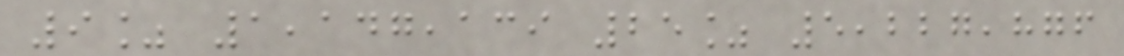9% 1,147,139 25% 5,227,876
